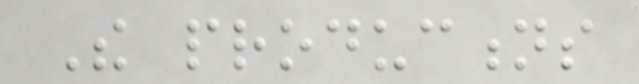The productions
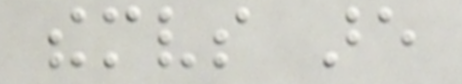themselves are
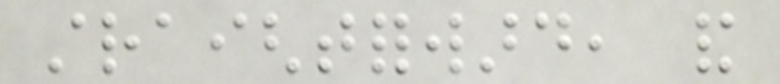straightforward, and
